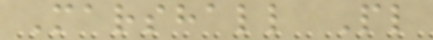Marshall Pl
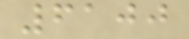6100
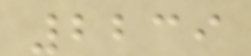2239
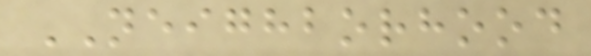NEIGHBORHOOD
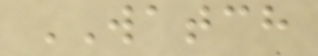WATCH
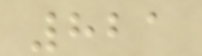821
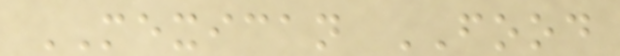MEXICAN FOOD
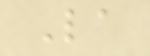La
